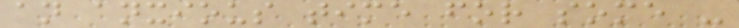an anxious time for some -
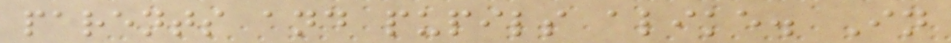parents and pupils alike. In
